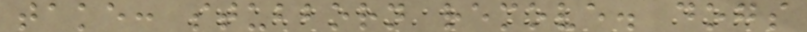take: stubborn remove. dogs
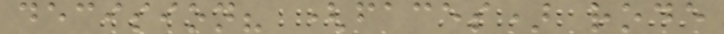decision? (faces) rode
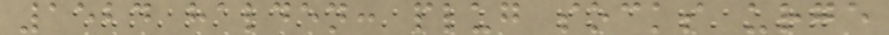1524 halden: plug socks urge
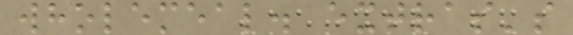wholemeal. extras's
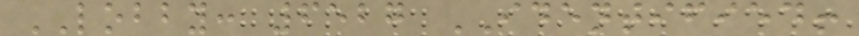LOBBY: 6527 IDENTIFIED!
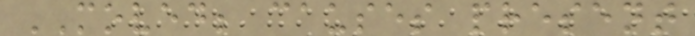MOVED; causes present
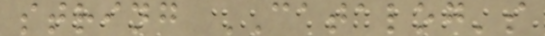string CATALOG's
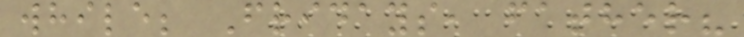while; Fridays, father?
